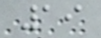19
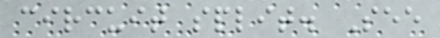circuit split. See
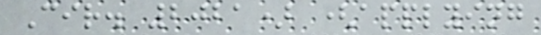Cir. 2021) (applying
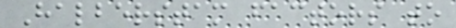Halberstam factors to
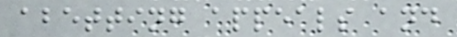abetting appeals and
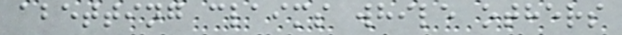abetting claims while others
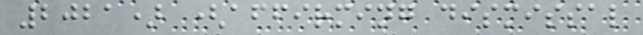2021) (affirming dismissal
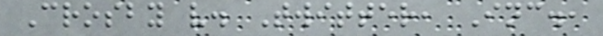Crosby v. Twitter, Inc.,
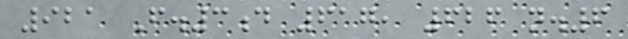921 F.3d 617, 626 n.6
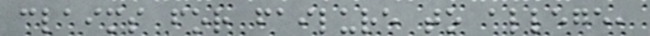claims for failure to allege,
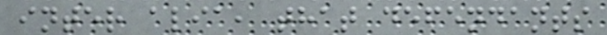inter alia, that defendants
